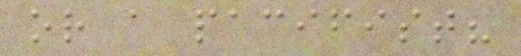or a pacifist?
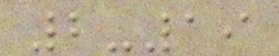2-19
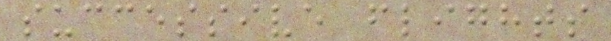successive flights
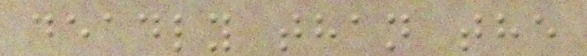deadly than the
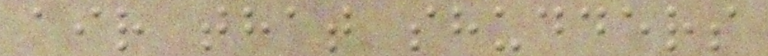air that shudders
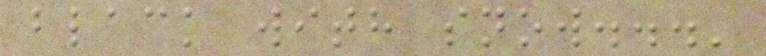black with snow...'
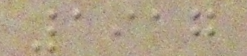1917
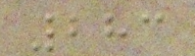283
